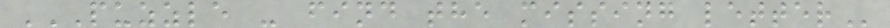PUZZLE - FIND THE MISSING LETTER
